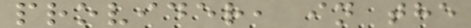provider, in the
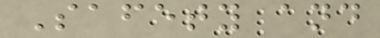Safety and
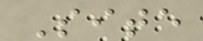Site
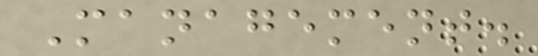Management.
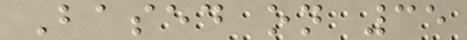Based on 35
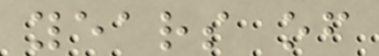years of
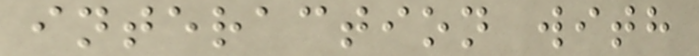interaction with
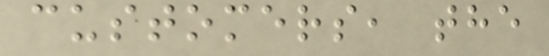customers, the
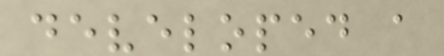developed a
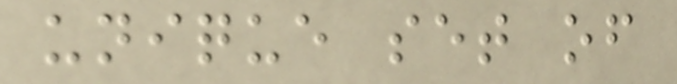unique set of
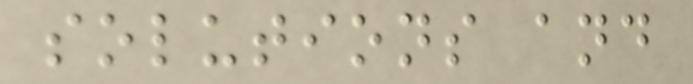solutions and
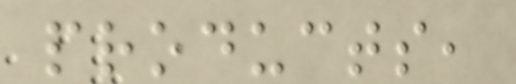products,
